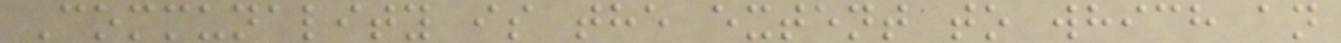Communality is the extent to which an
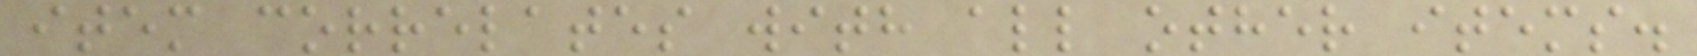item correlates with all other items.
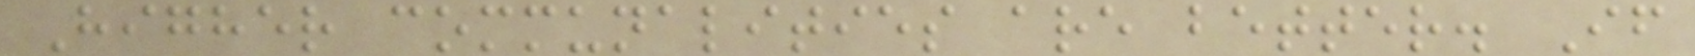Higher communalities are better. If
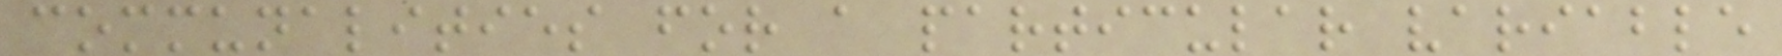communalities for a particular variable
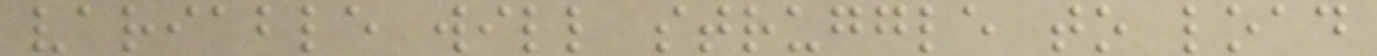variable will struggle to load
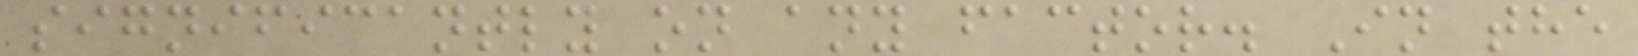significantly on any factor. In the
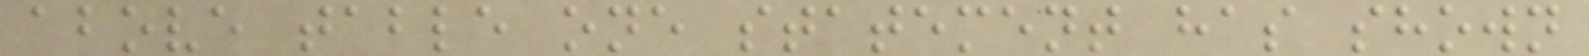above table one statement has shown
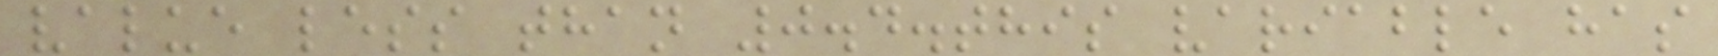value less than 0.4.this variable has
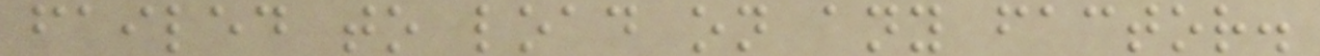failed to load on any factor.
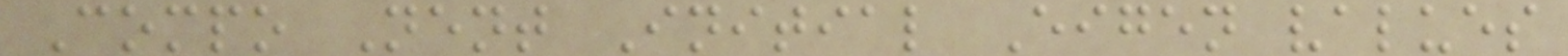Compo Nent Initial Eigen values
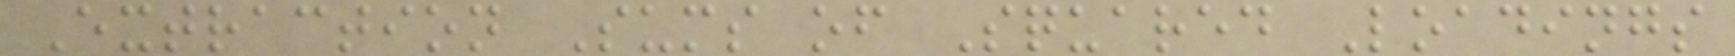Extraction Sums of Squared Loadings
